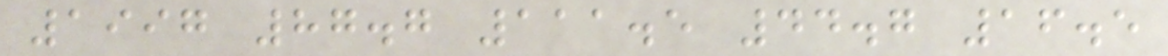1997 87.7 111.5 44.7 16.5
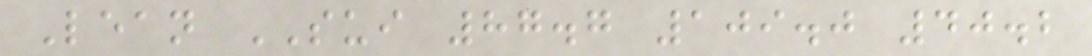Lean SUI 87.7 109.0 40.2
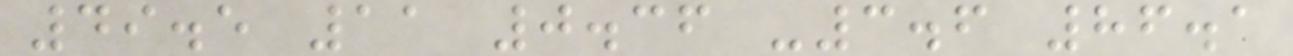49.5 11 0.36 -3.6 86.1
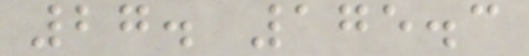27. 175.3
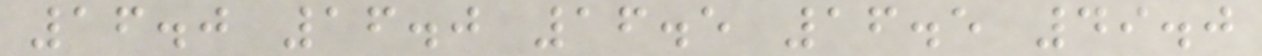16.0 16.0 16.5 16.5 49.0
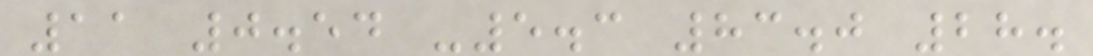11 0.54 -5.3 83.0 28.
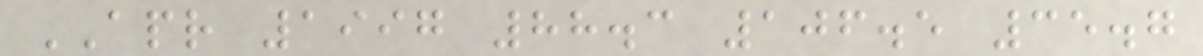APR 1997 88.3 106.5 35.7
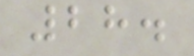28.
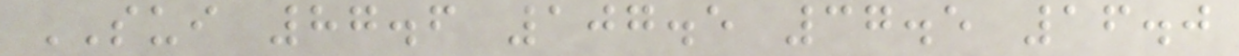SUI 87.6 107.5 37.5 16.0
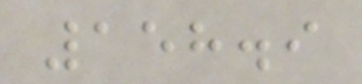158.9
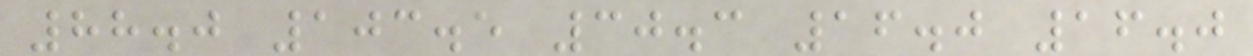88.0 103.5 30.3 16.0 16.0
